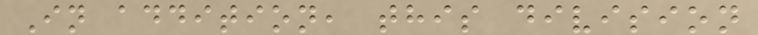In addition, this division
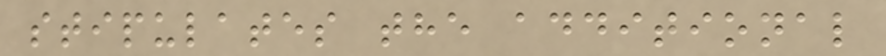stipulates the additional
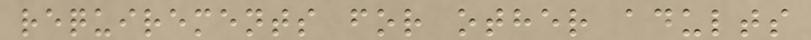requirements for other adults
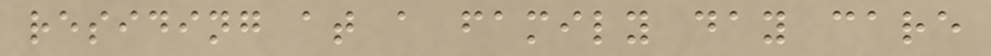residing at a family day care
